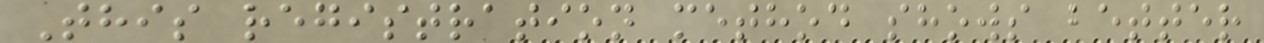This registration method shows better
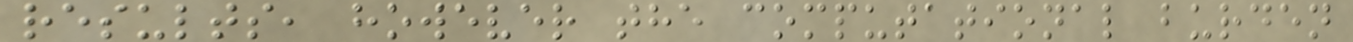results, however the computational burden
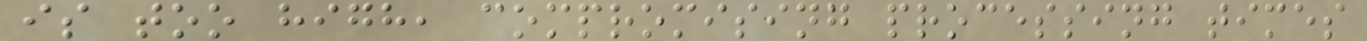is too high, compromising processing times
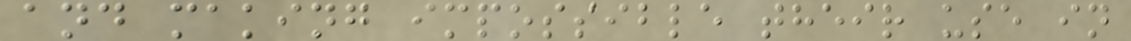and making impossible their use in
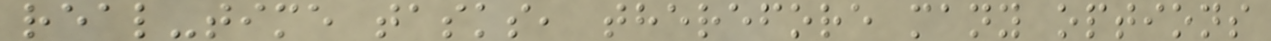real-time tasks, therefore many options
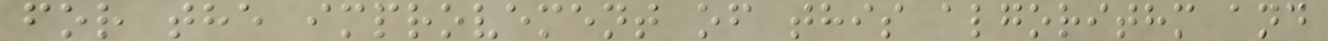for the improvement of this algorithm and
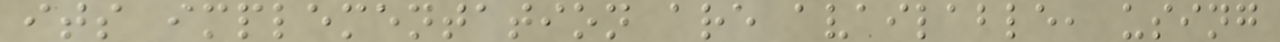its implementation are available, using
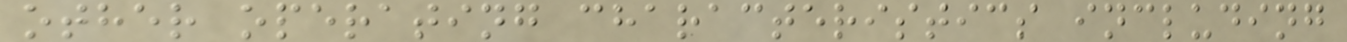other operating characteristics including
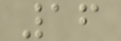16
